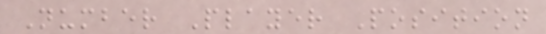Number Player Position
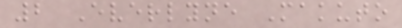2 Everlyne Makuto
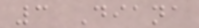3 Diana
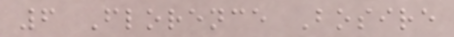6 Florence Bosire
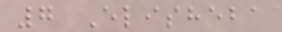7 Elisheba
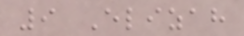9 Elizah
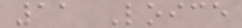11 Loice
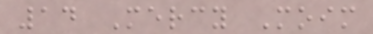14 Mercy Moim
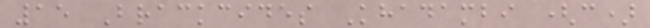15 Brackcides Khadambi (c)
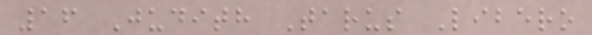16 Judith Tarus Libero
